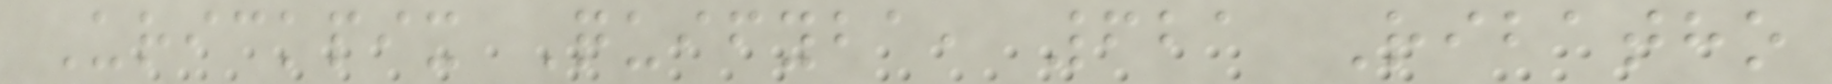Urickpix Quifyba, 621 Ribatho
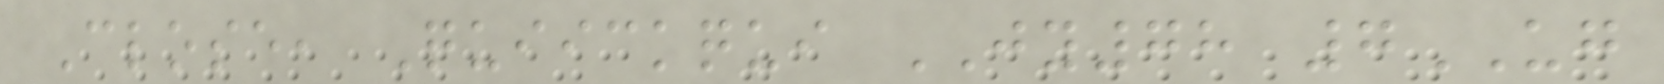Close, Quiickqui JY78 7UG
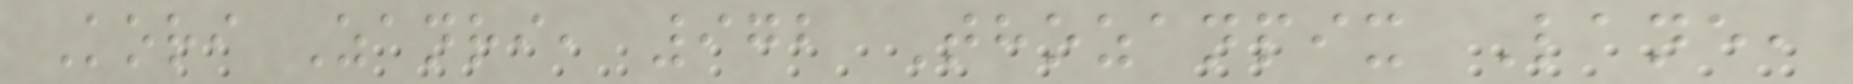Kori Zanri, 972 Thozanpix Lane,
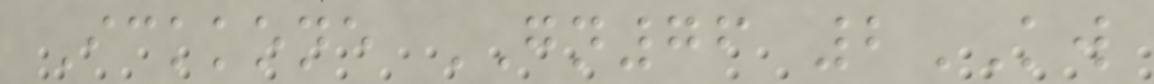Ickkone GN76 2KW
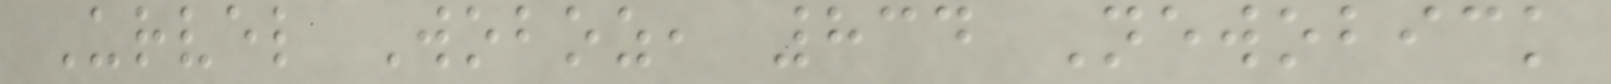Urvel Woboz, 834 Newobick
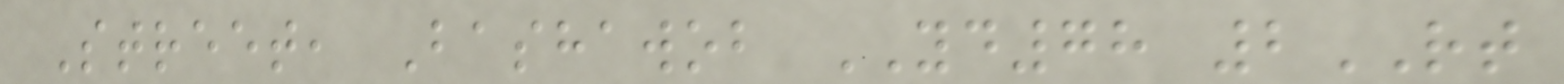Street, Bashawob YD78 2RT
